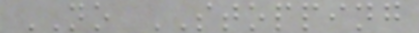NO STOPPING
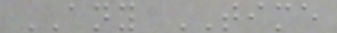ANY TIME
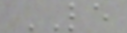LE
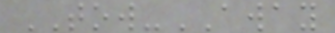TOW-AWAY
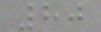80
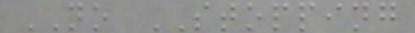NO STOPPING
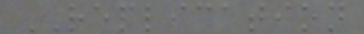REPLICATION
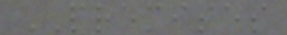PREMISES
